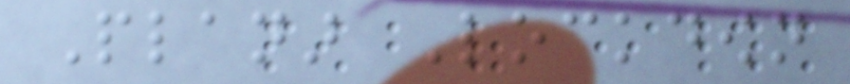Planar Lockdown
